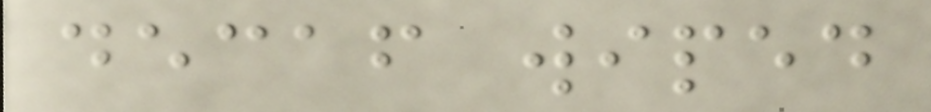decaf wiped
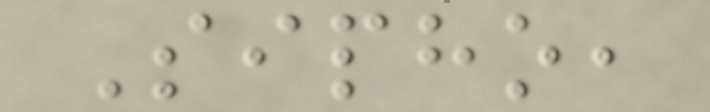Sipho,
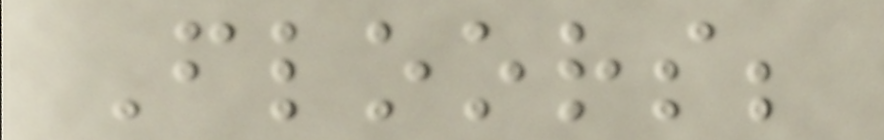Floors;
